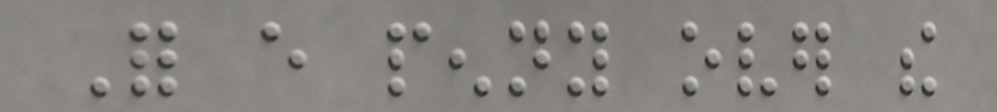For every penny over the
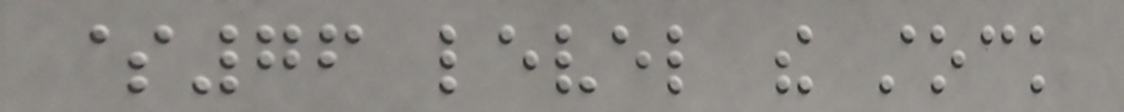$76 level the stock
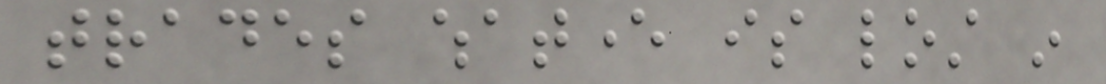trades whatever is lost in
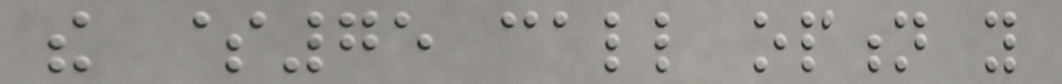the $75 call option you
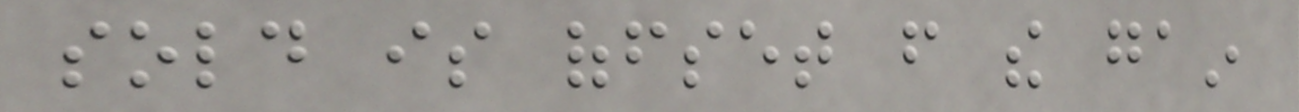sold is offset from the gain
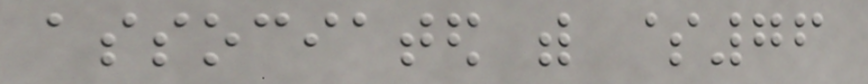associated with $76
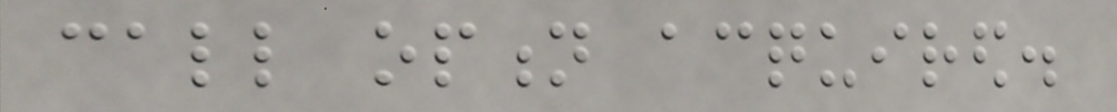call option acquired.
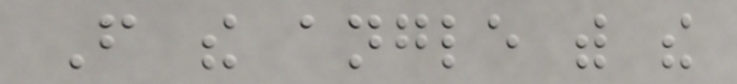From the angle with the
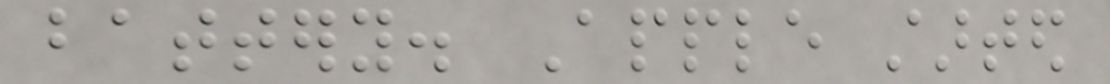battery. Apple started
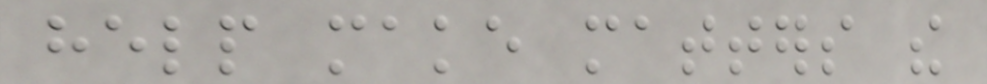help make matters the
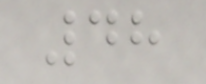48
